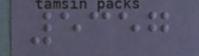5357
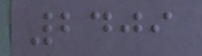2409
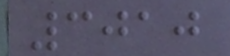3010
